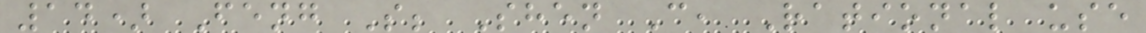14) Feng S; Shen C, Rational use
